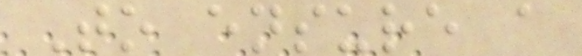To ensure a
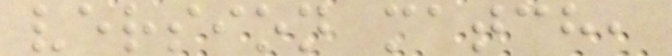version match,
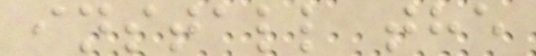install the
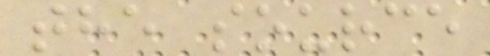the source
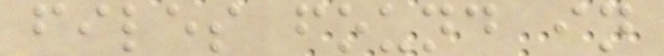files found in
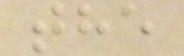the
